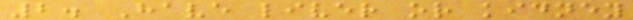2. Have liver or kidney
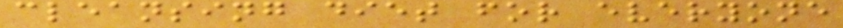cleansing diet for everyone
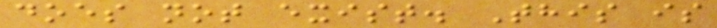does not exist. This is
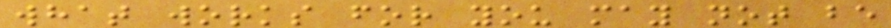what works for you may not be
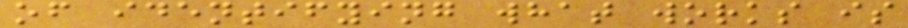of identifying what works is
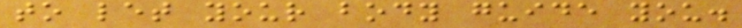to let your body guide you.
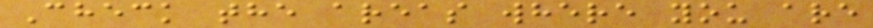Check the areas where you are
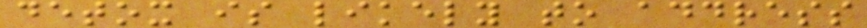detox is likely to address
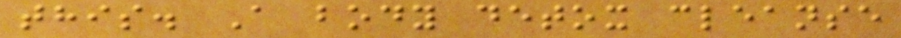this. A body detox cleanse
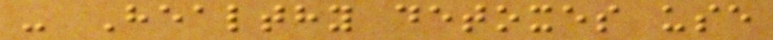- Healthy detoxes use
